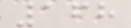168
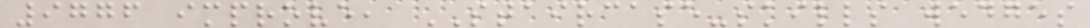9776 improve, STAIRCASE-skills wedges
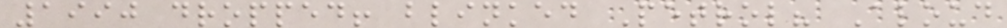1990 dropped! blinked Petrol? Aloud
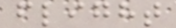flight
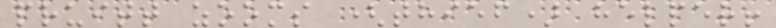pruitt zooms (thief) helper!
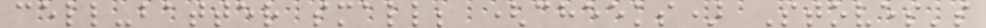cell-batter small; (cheeks) Stoves's
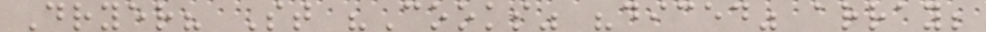Dryer? St "Cooks" "diced" array;
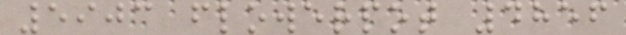5903 flowerpot 4856
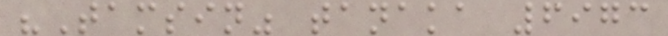"Tamsin" tanaka 6973
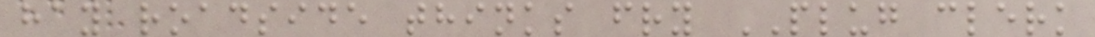hay roadside thinks fry PLUG clerk
